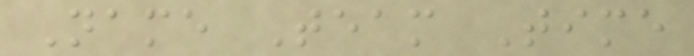Name Team Time
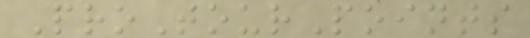ProTourPoints
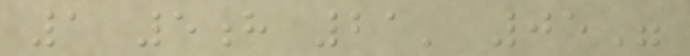1 5h 21' 05"
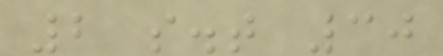2 s.t 30
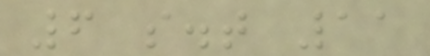6 s.t 11
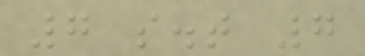7 s.t 7
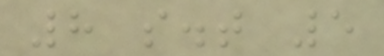8 s.t 5
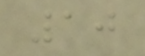10
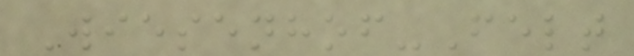Wiesenhof-Felt
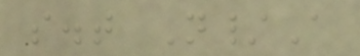s.t N/A
